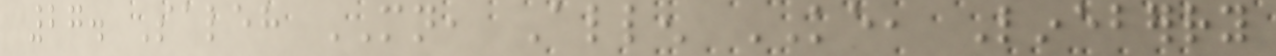27. Saleh MN, Allen KE, Lineberry
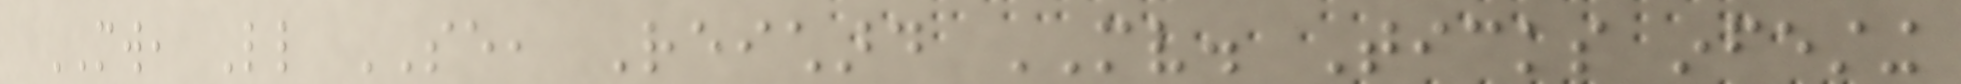MW, Little SE, Reichard MV. Ticks infesting
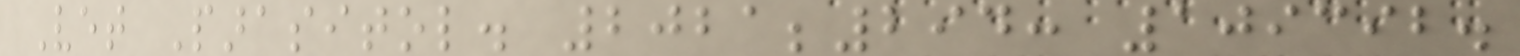Vet Parasitol. 2021;294: 109392.
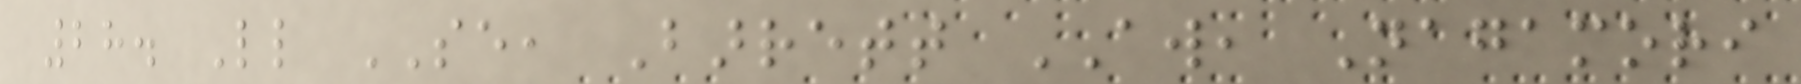28. Little SE, Barrett AW, Nagamori
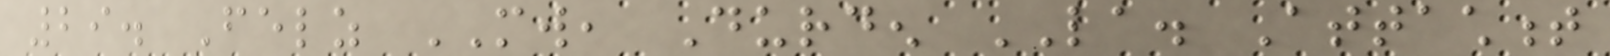29. Felz MW, Durden LA. Attachment
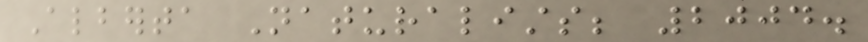Alberta Naturalists; 2004.
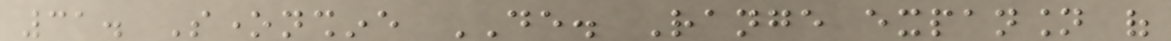31. Sonenshine DE. Range expansion of
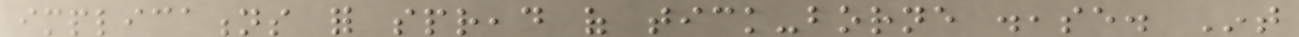implications for spread of tick-borne disease. Int
